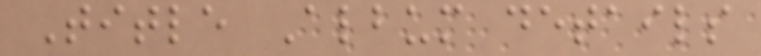Title Album details
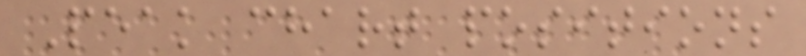Peak chart positions
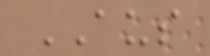AUS
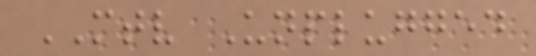MTV Unplugged
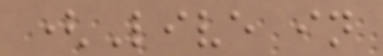(Live in
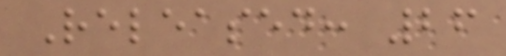Released: 26
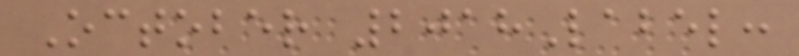October 2018Label:
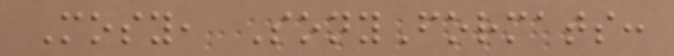Mosy, SonyFormats:
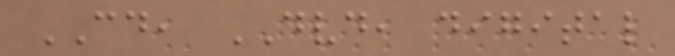CD, DVD, digital
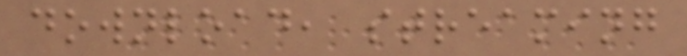download, streaming
